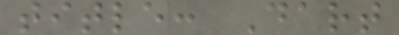title: Dart
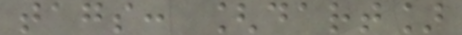tags: [dart]
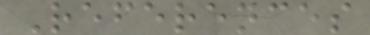References
